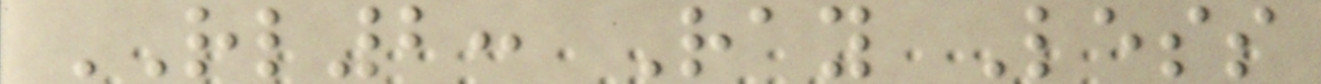RL2: Ray Less
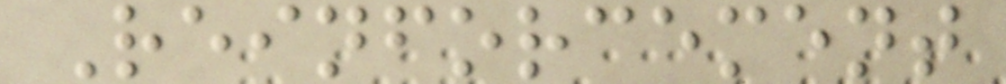Reinforcement
